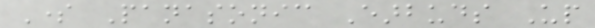Some Panasonic Earbuds Up
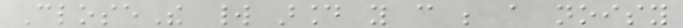CloseThe world around you can be a noisy
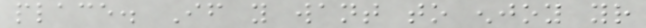place. If you want to enjoy your
